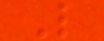L
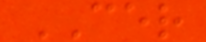CER
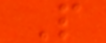P
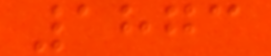1873
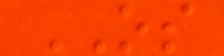OS
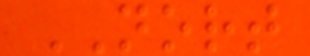NORT
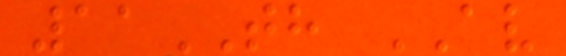11TH AV
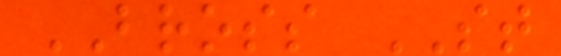BROSS ST
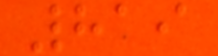819
